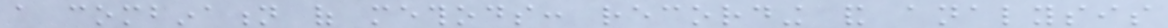a combination of methods: recording and analysis
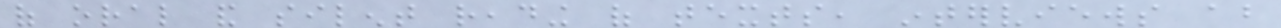of oral and silent reading of texts, interviews about
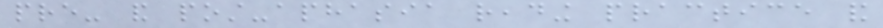pre- and post-aphasia reading practice and
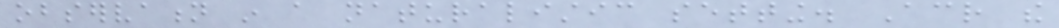observation in a naturalistic setting. Across the
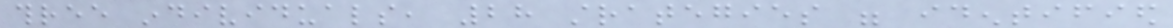three individuals, 28 strategies were identified
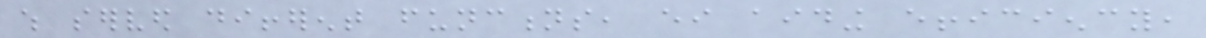which served different functions, either aiding efficiency,
